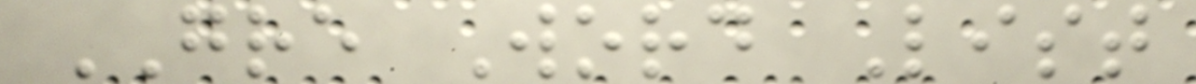GRE Word List
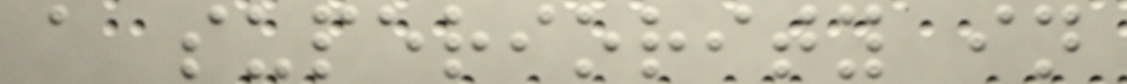a superiority in
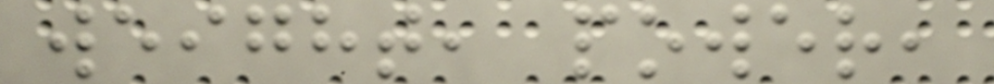weight, power,
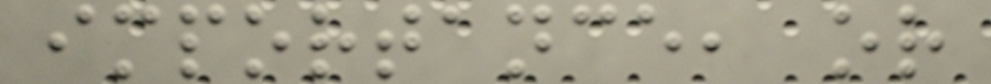importance, or
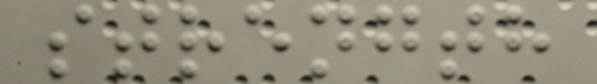strength
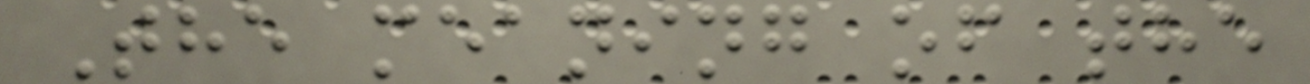The meaning of the
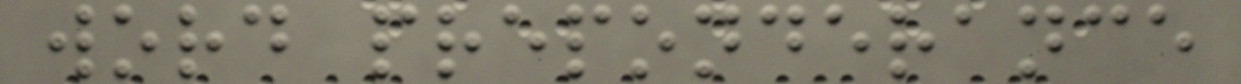word preponderance
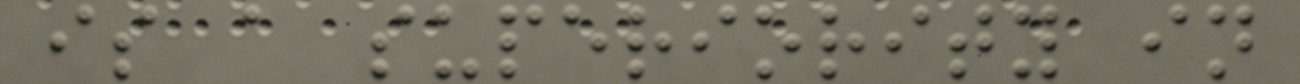is a superiority in
